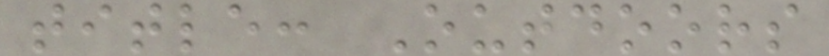title: Outdoors
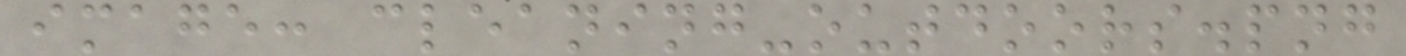image: cleaning-outdoors.png
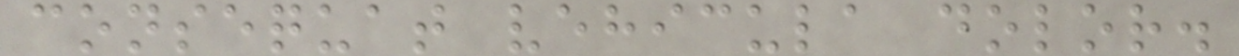consequat vehicula dolor.
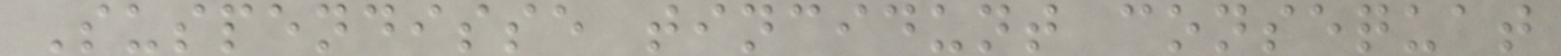Suspendisse tincidunt consequat
